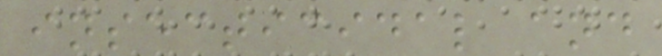insecticidal and
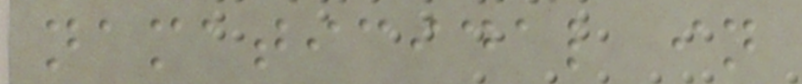namaticidal in
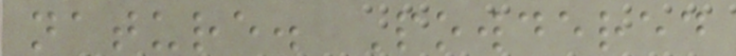nature. Powdered
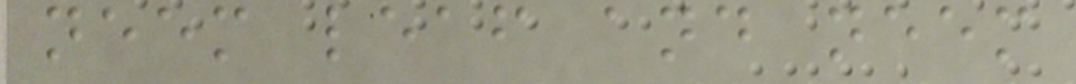neem leaf and neem
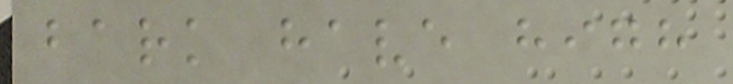bark have high
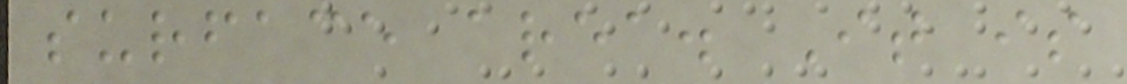surface area. It is
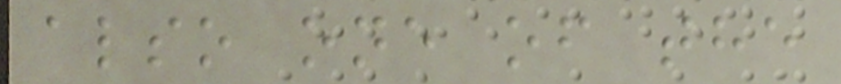also one of the
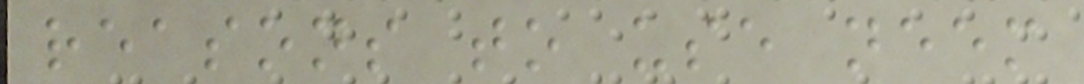reasons to use neem
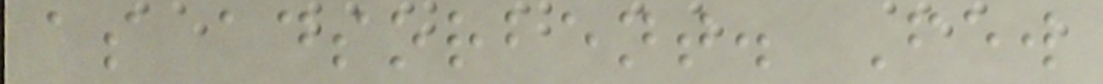as adsorbent. Few
